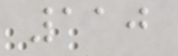110
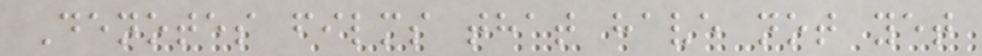Denotes films that have not yet
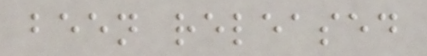been released
